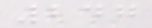247
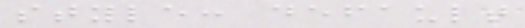style: default
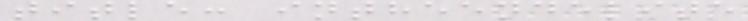title: intheendelite
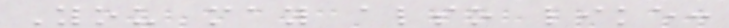You may also like:
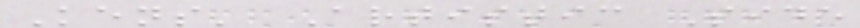Kens' Artistic Side
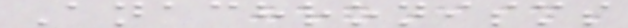Anachronisms
